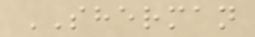SHERMAN
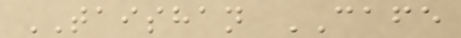TAISHAN CAFE
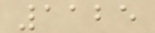1125
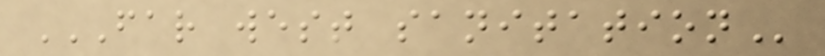FAR WEST SANITATION
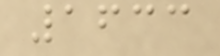1633
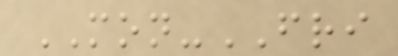MON-FRI
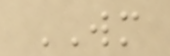WM
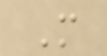M
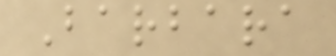Barbara
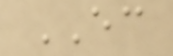EC
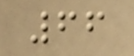66
